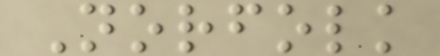Norfolk
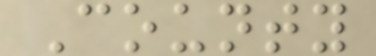County
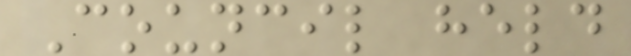Council held
